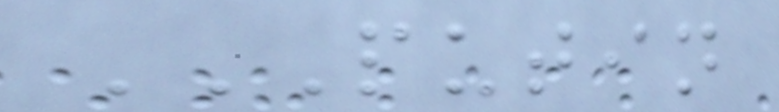PUTIN
